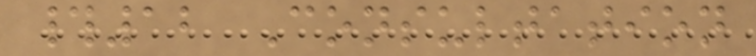#12 Consultation
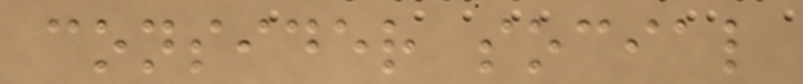consider social
